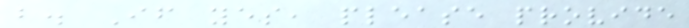b. If yes, please provide
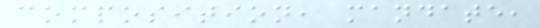composition, mandate,
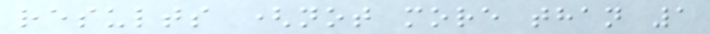results (not more than 1
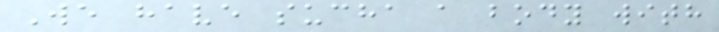We have sucha a body with
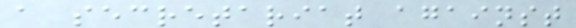a secretariat against
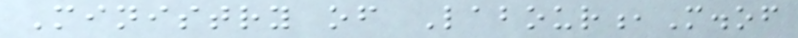Ministry of Labour,M.of
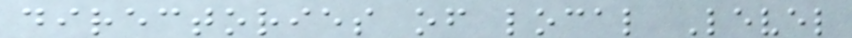directories of local Level
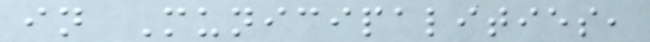in Municipalities,
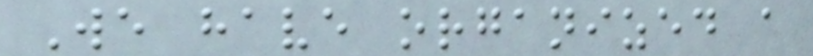We have organized a
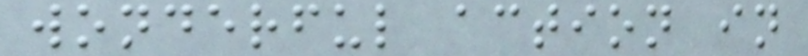wonderful action in
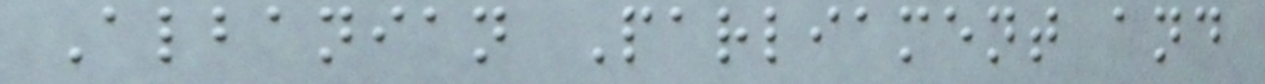Albanian Parliament and
